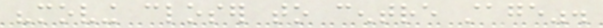"moving closer to centre stage".
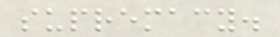supremacy.
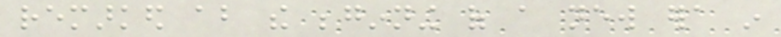remarked about the beginning of a new era in
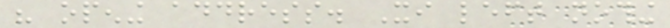his opening address. Xi left nothing
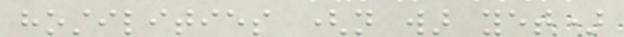hostilities (not war yet)
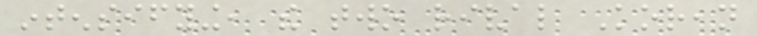intensifying, the two rival Korean
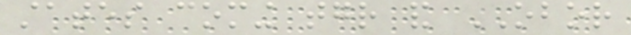states coming together and OBOR
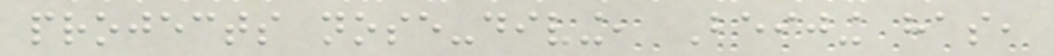projects nose-diving, Beijing has,
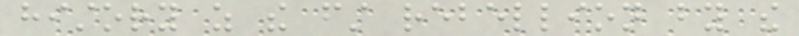history as the first rebellion by the
